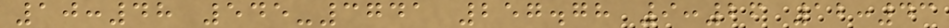10:48 545-3741 257.78 9:26 12:43
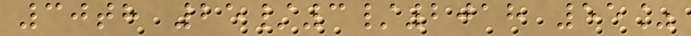30th 25/3/2018 55%
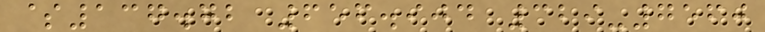$137.72 656.904 329-7560
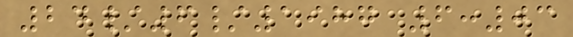24/6/1987 6:03
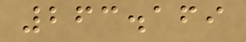263.169
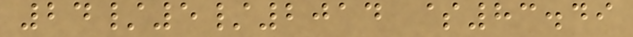24/5/2014 $83.49
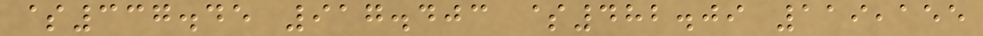$337.45 917.403 $482.09 119,155
